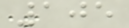105
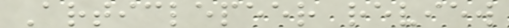Articlepeer review
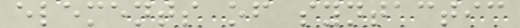elements of syntactic
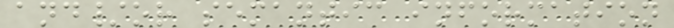and/or semantic information
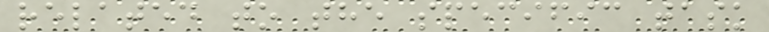related to the specific task
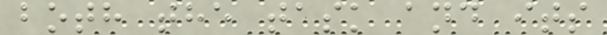both the task and its
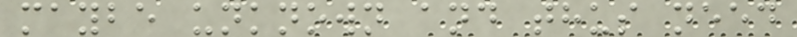maybe unknown and thus need
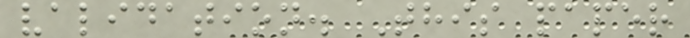validation. This paper
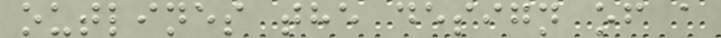outlines the design of a
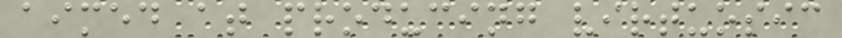aimed at producing virtuosic
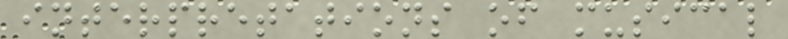interpretations of musical
